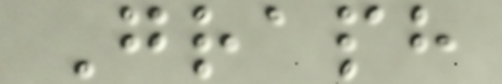Graph
